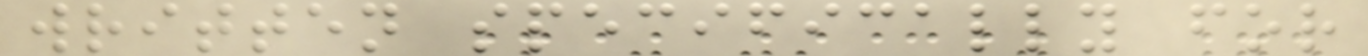written specifically for
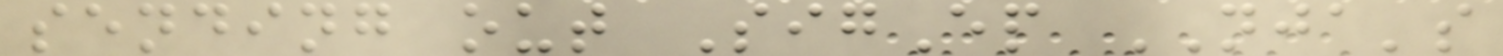sending out SigEp NJA's
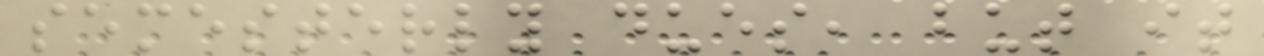semesterly dues, but it
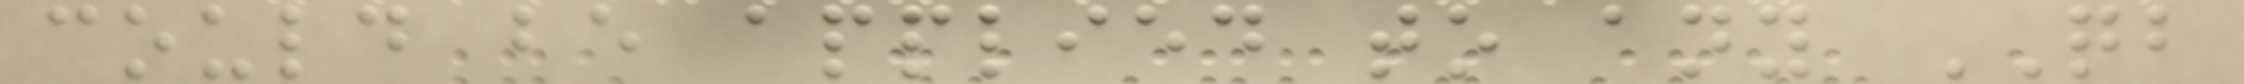could be applied to any QB
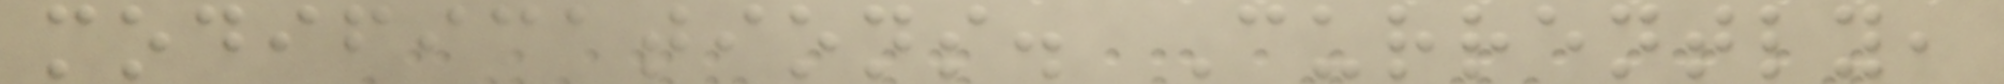modifications. Currently,
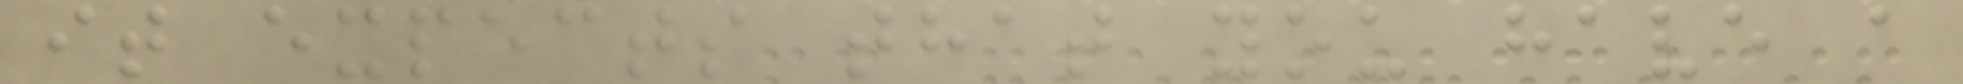it expects that you have a
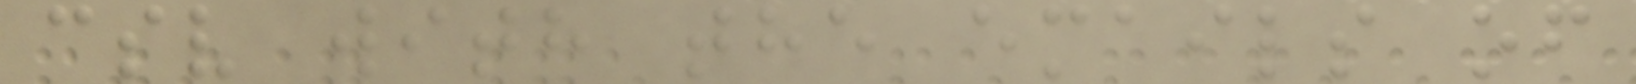csv with the emails of
